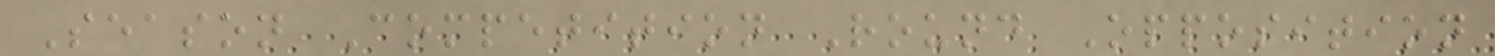Season Competition Round Opposition
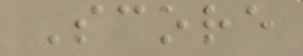Score
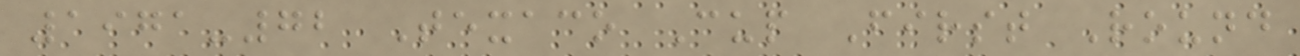1971-72 Texaco Cup First Round
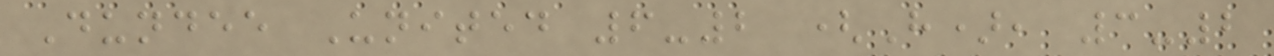Dundee United 6-2 (H), 3-2
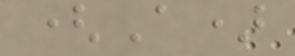(A)
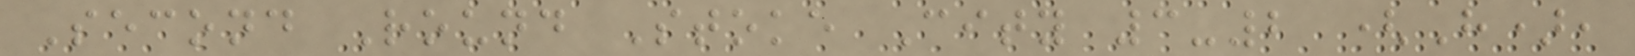Second Round Stoke City 3-2 (H),
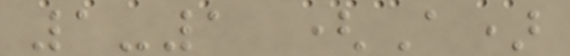1-1 (A)
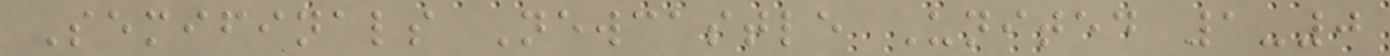Semifinals Newcastle United 1-0
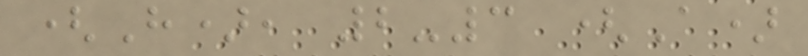(H), 2-3 (A)
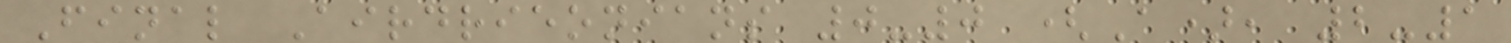Final Airdrieonians 0-0 (A), 2-1
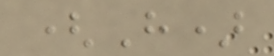(H)
